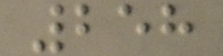258
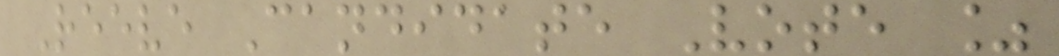Reeve Candidate Vote %
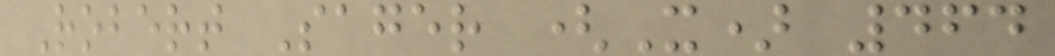Robert Sager (X) 464
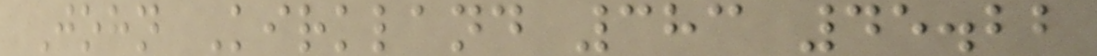John Kirkland 383 45.22
